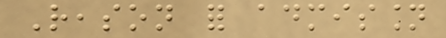Reason for admission
